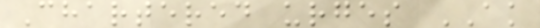Chartered urges AK
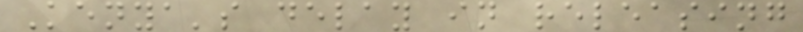Kenya's delay in releasing
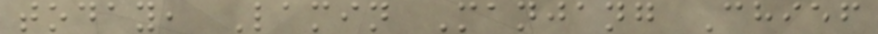today, Lamin Manjang Chief
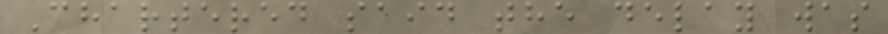Chartered said the delay was
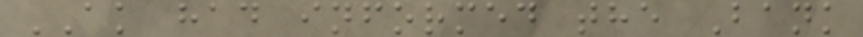AK had informed the Bank
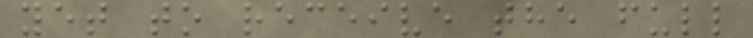yet to receive the full
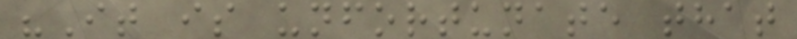"It is unfortunate that
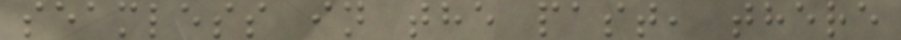seamless in the past, there
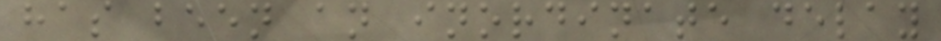has been an inordinate delay
